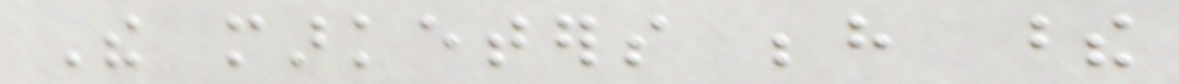The marketers behind these
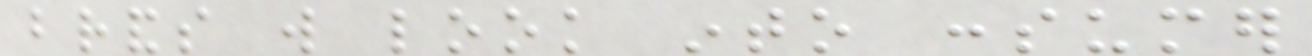brands will look into consumer
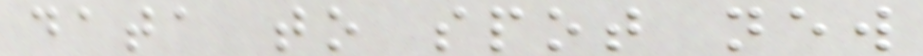data to spot new
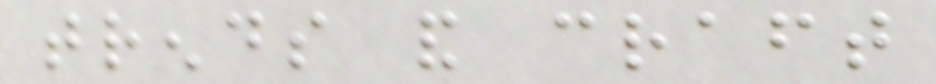trends and craft
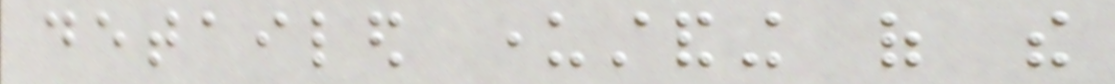detailed understanding of the
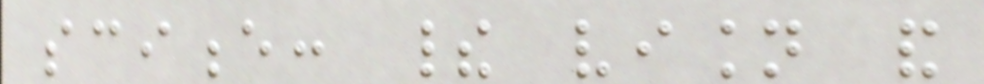science: their vision and
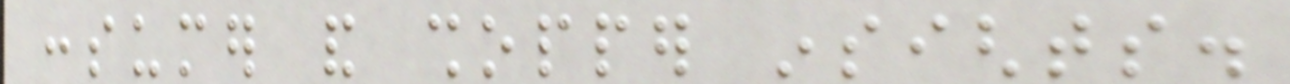consumer and shopper insights.
